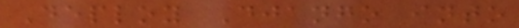Deploy Django into
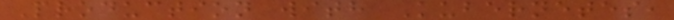Production with Kubernetes,
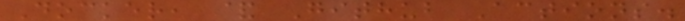Docker, & Github Actions.
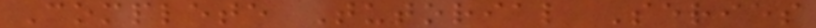Complete Tutorial Series
